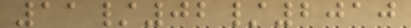11/02/2010
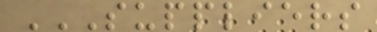SUPPLIERS
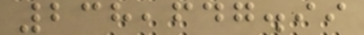238,647.99
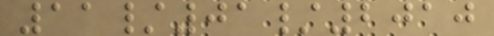11/01/2010
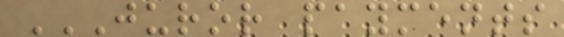JUROR PAYMENTS
